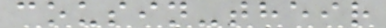cousin-their
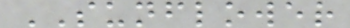SUNFLOWER
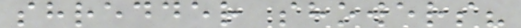shredder showers?
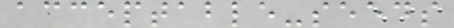acceptable-seeds
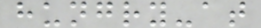hungry-at
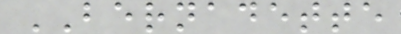BERNADETTE
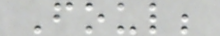Foul;
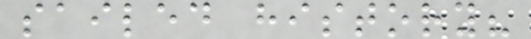sailed history?
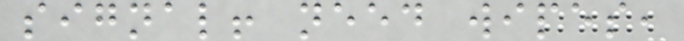signal! need wipes,
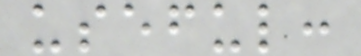useful:
